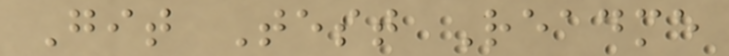Git Test Readme
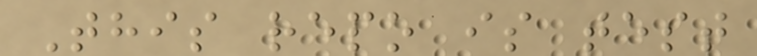This repo is test
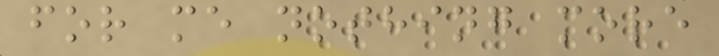for me nothing more
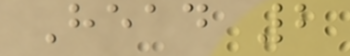Head 2
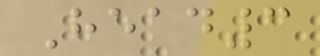Head3
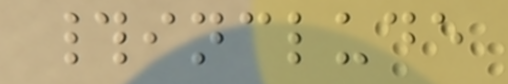#include
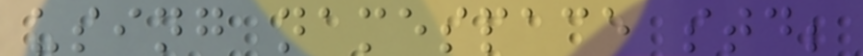using namespace std;
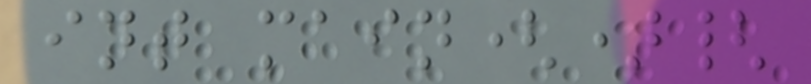int main(){
